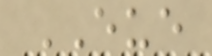EUE
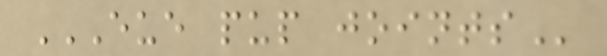EUE PUP JOINTS
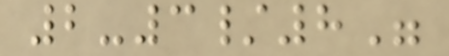2-3/8"
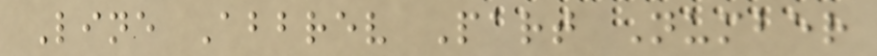Line Abbrev Part Number
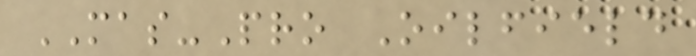MAS-Pro Oilfield
